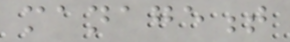management
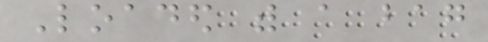Loaded with a bag
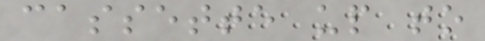cassette up to
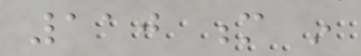110 m in
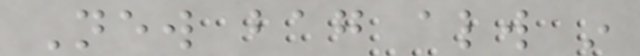New bag always in
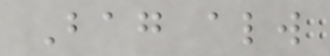Bag always
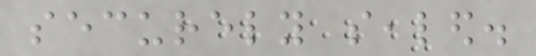securely sealed.
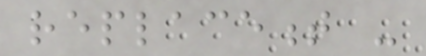replacement -
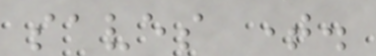saves time.
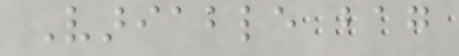Variable bag
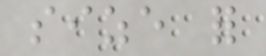size for
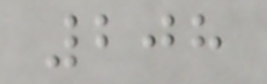208
